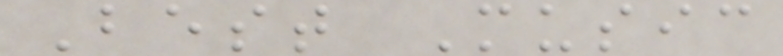Best Music
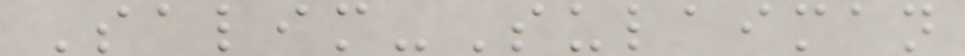Salim-Sulaiman
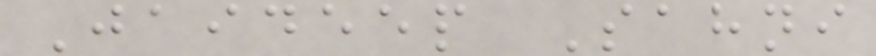Jaideep Sahni
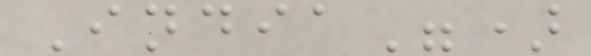India")
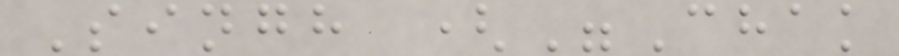Singh ("Chak
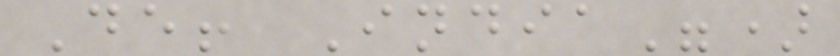De! India")
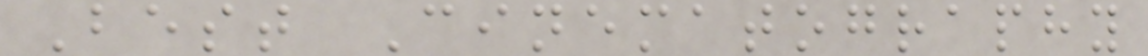Best Cinematography
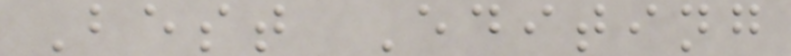Best Editing
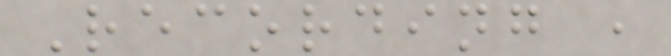Recording ,
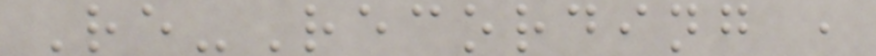Re-Recording ,
